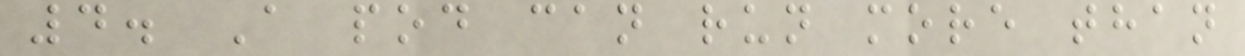4. A pod can run more than
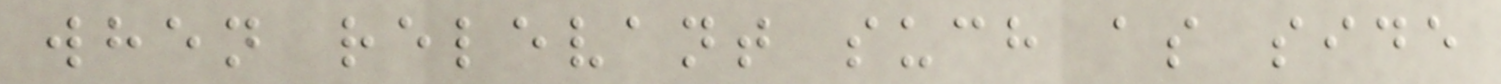when relevant such as side
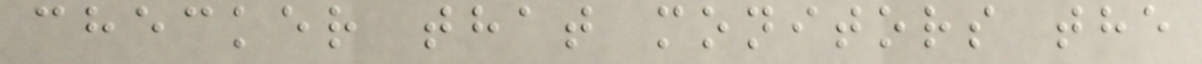checker that monitors the
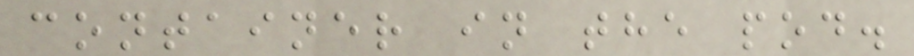container in the pod.
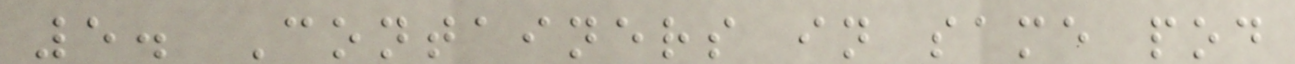5. Containers in same pod
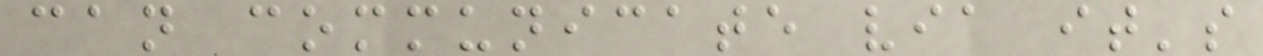can communicate via it's
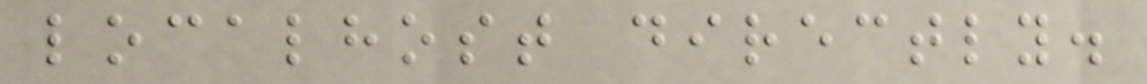localhost directly.
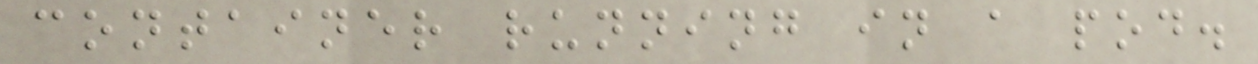container running in a pod.
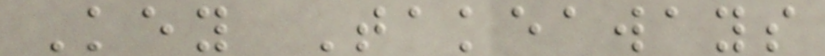Key Takeaways
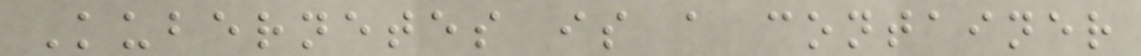Kubernetes is a container
